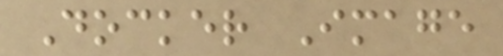Docker Image
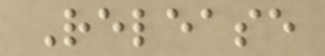Release
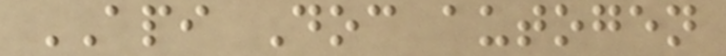API Doc autogen
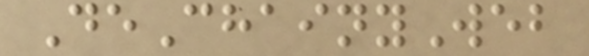DeChainyWeb
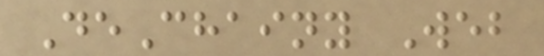DeChainy Web
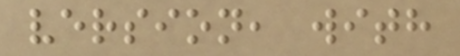version, with
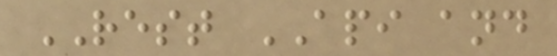REST API and
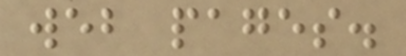web pages.
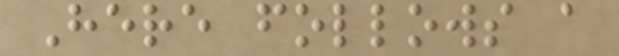Here follows a
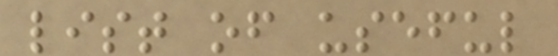list of useful
